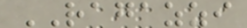RAGAZZI
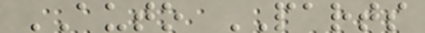AUTO PARTS
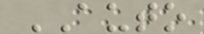AUTO
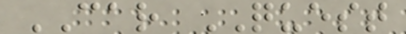CAR QUEST
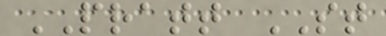PRATT ST
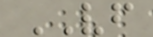VF
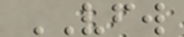VFW
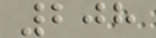208
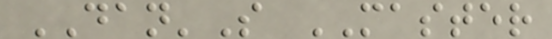DAN'S MASTER
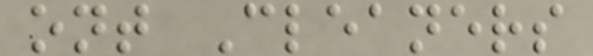ont Cleaners
